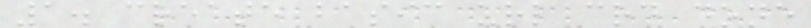1. create basic url crd done
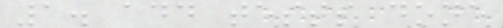1. add tests done
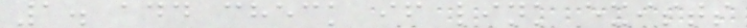1. add check if link exists
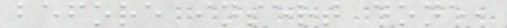before insert done,
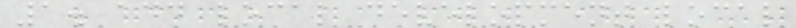1. add local development local
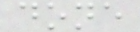done
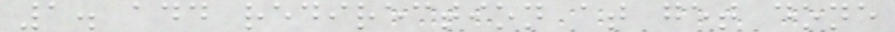1. add redirection at get done
